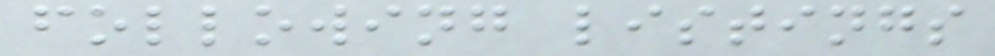following listings
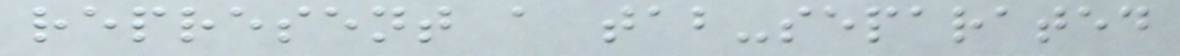represent a tab-separated
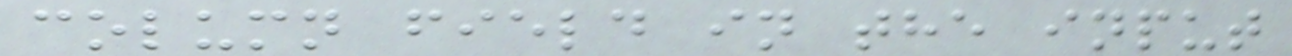column field in the input
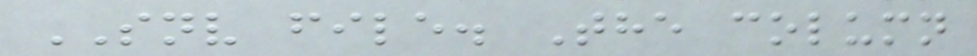SNV file. The column
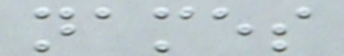names
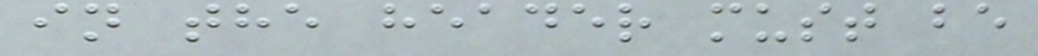in the header must be
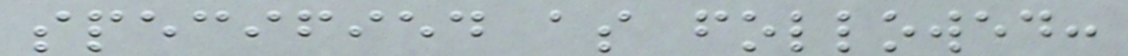specified as followed:
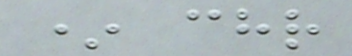* chr
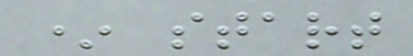* start
